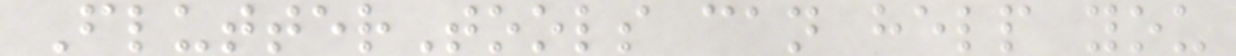FlutterTools can help you
